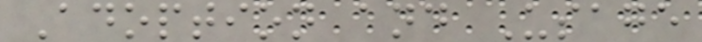Adoption and Usage
